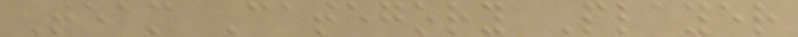Team Category Player
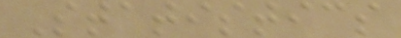Statistics
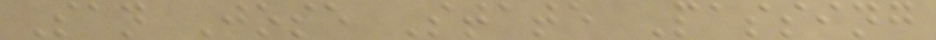San Jose State Passing
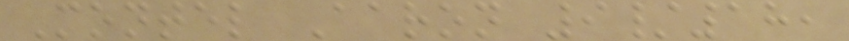Montel Aaron 9/18,
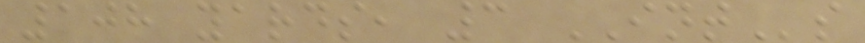108 yards, 3 INTs
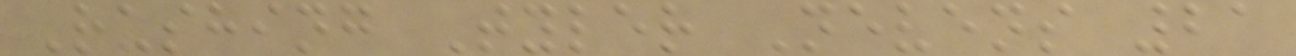Rushing Tyler Nevens 21
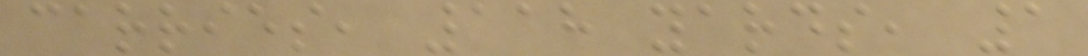carries, 118 yards, 1
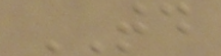TD
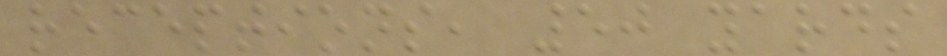receptions, 50 yards
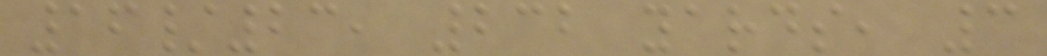16/23, 232 yards, 3
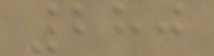280
